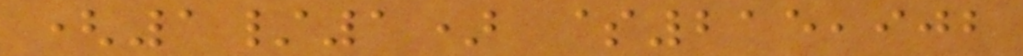(1/1) $215,902
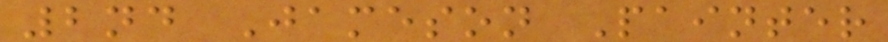2nd Jameson Painter
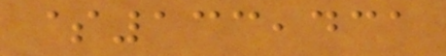$133,431
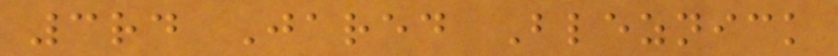3rd Jared Bleznick
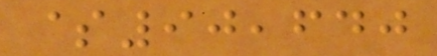$90,640
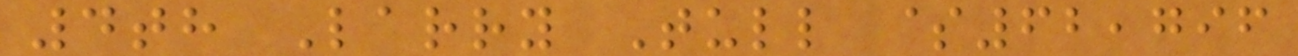4th Larry Tull $62,796
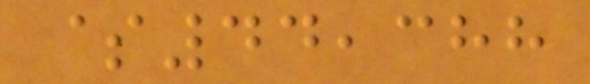$44,388
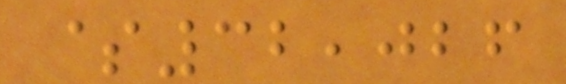$32,026
